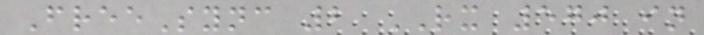FreeSync 2 RX 570 in
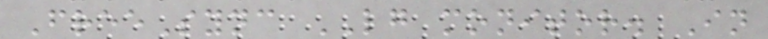FreeSync LG monitor. In
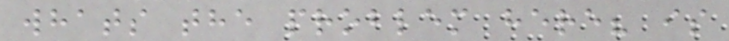whats the problem here? is
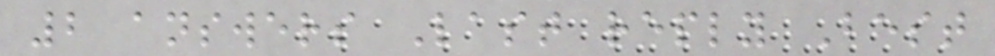2 answers Last reply Best
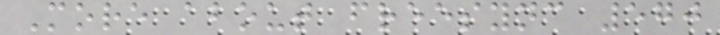More about freesync 570
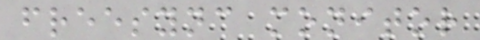freesync monitor
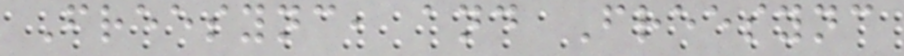Freesync, and Freesync
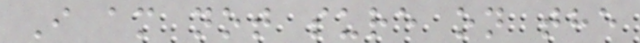I am not sure on the
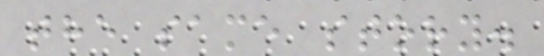the same story.
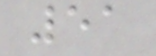51
